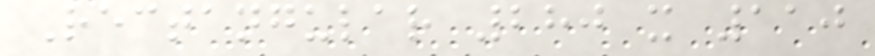Rectangular 280 x 110
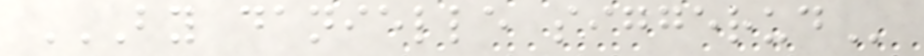BY DANIELLE SIGGERUD
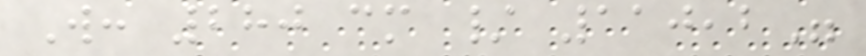W: 280 cm / 110,2"
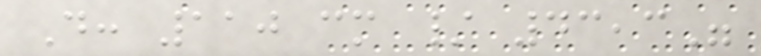D: 110 cm / 43,3"
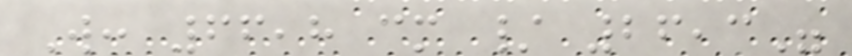W: 66,8 cm / 26,3"
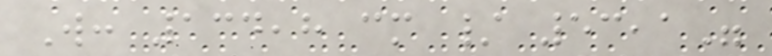W: 134,8 cm / 53,1"
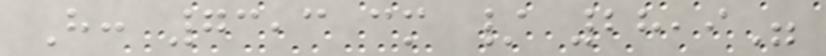H: 73,3 cm / 28,9"
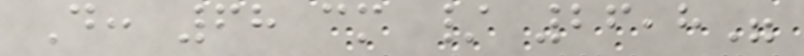D: 68 cm / 26,8"
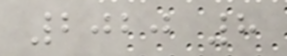2020 8
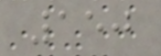150
